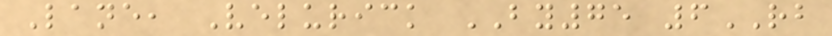Lane, Velurick BY75 6RB
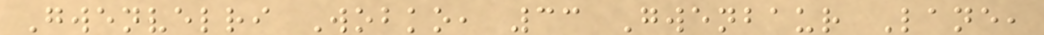Gwenvelri Wobko, 33 Gwenbaur Lane,
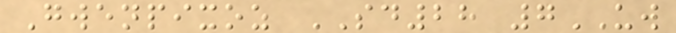Gwenpixoz SD28 7UW
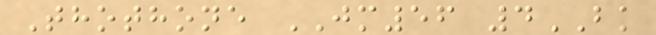Thothone JM56 4BK
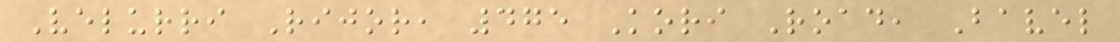Velurri Rijor, 475 Kori Road, Bavel
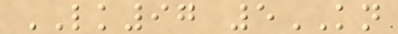LK97 5KN
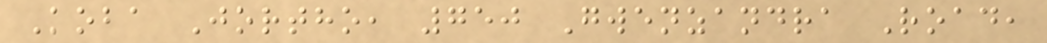Koba Jortho, 750 Gwenzandra Road,
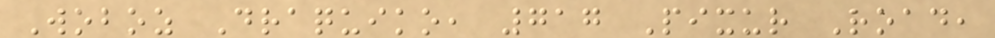Woboz Draquiko, 717 Pixur Road,
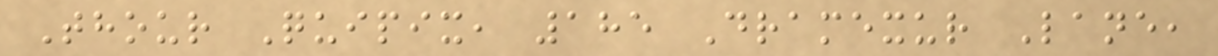Thour Quipix, 185 Dramexur Lane,
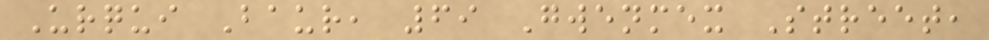Urqui Baur, 69 Gwenmex Street,
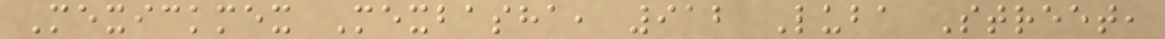Mexickmex Mexbasha, 912 Luba Street,
